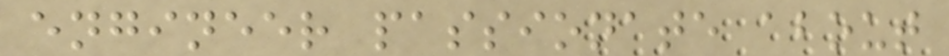engineer passionate about
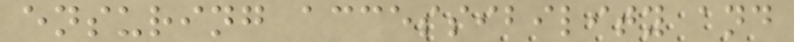ensuring accessibility and
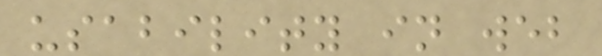usability in web
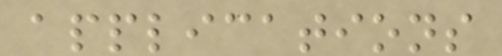applications
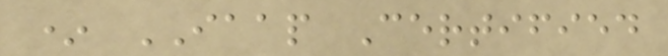* IAAP Certified
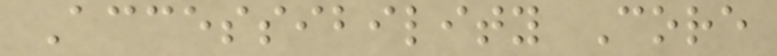Accessibility Core
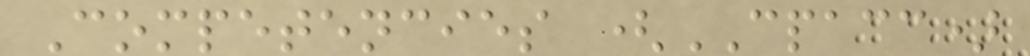Competencies (CPACC)
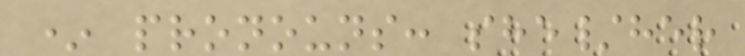* pronouns: she/her
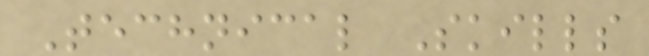Technical Skills
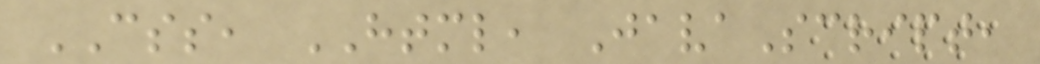CSS, HTML, JavaScript,
